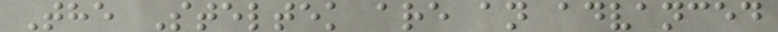The Steltek are an advanced
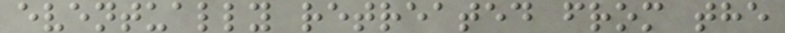eventually retreated from the
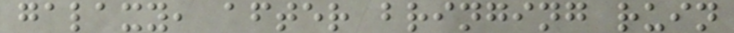galaxy, after bringing ruin
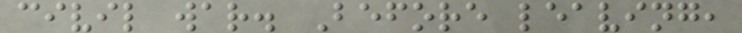civil war. Before leaving,
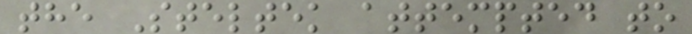the Steltek attempted to
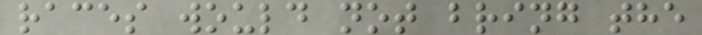races would not bring the
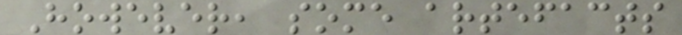However, some artefacts
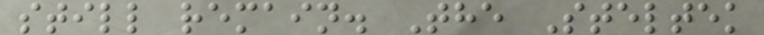still remain. The Steltek
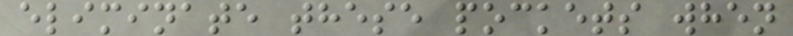eliminate these pockets when
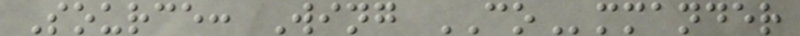Source: Wing COmmander
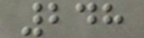248
